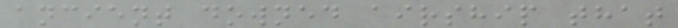ancient downed airship that
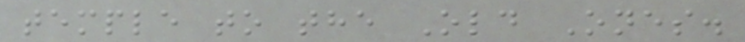temple to the Old Ones.
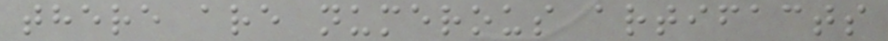there are numerous artifacts
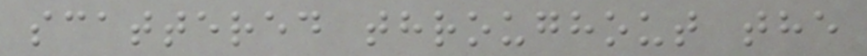scattered throughout the
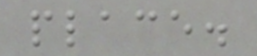place.
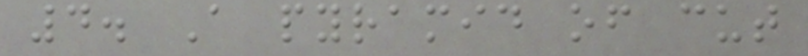4. A pyramid of cut
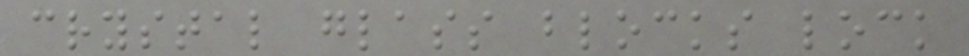crystal glass blocks lock
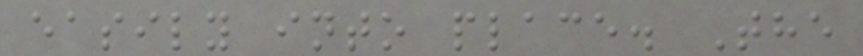easily into place. The
